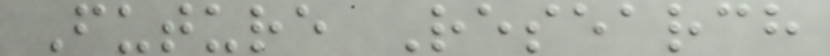Future Research
